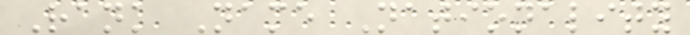Rank Name Nationality
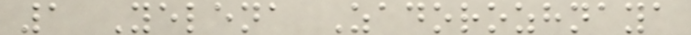1 Yelena Zadorozhnaya
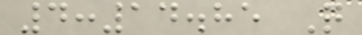4:14.85 Q
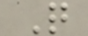Q
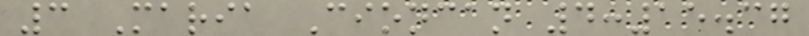3 Maria Cioncan 4:15.37
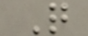Q
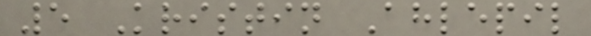5 Kristin Ahlepil
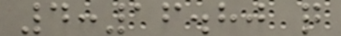4:16.80 q
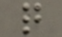q
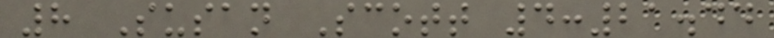8 Susan Scott 4:21.44
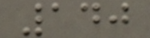140
